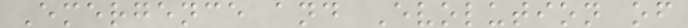Emergence and Evolution of
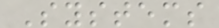Systems
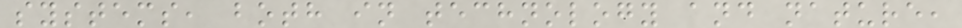systems, both in technology and nature,
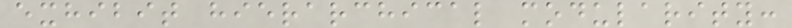exhibit hierarchical modularity:
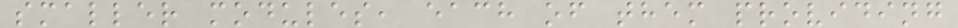smaller modules, each of them providing
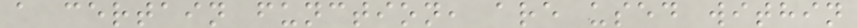a certain function, are used within
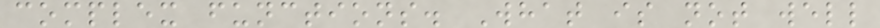complex functions. What is not well
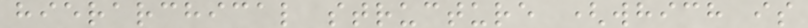hierarchical structure (which is
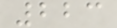223
